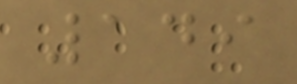149
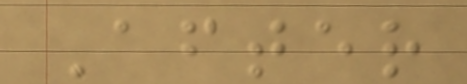After
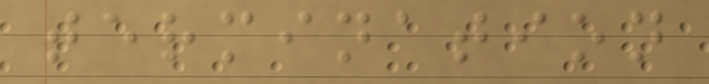termination
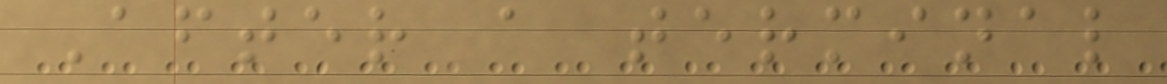After a terminal
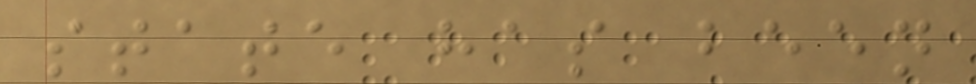state has been
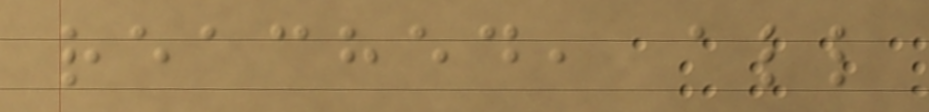reached, all
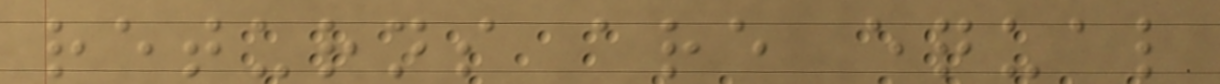returns are equal
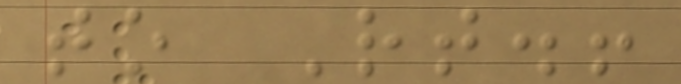to Rt.!
